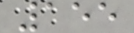155
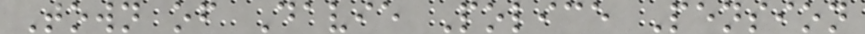Town of Davie Police Pension
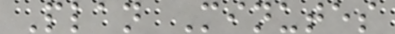Plan Minutes
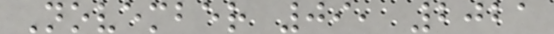November 09, 2021
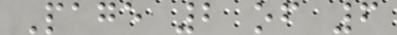Page 2 of 6
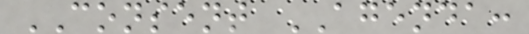CONSENT AGENDA:
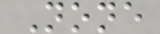None
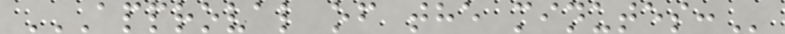APPROVAL OF THE MINUTES:
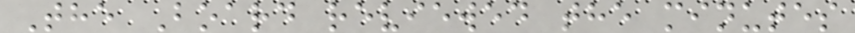The Board reviewed the minutes
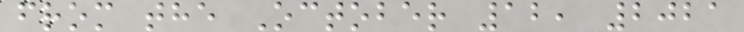from the October 12, 2021
